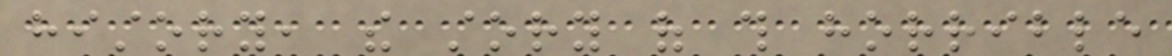history, the story of this horrible
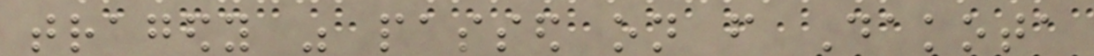tragedy was passed on from Dakota
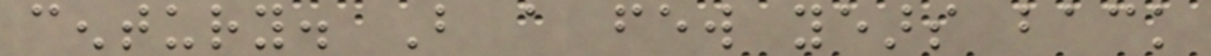century. But a few years back
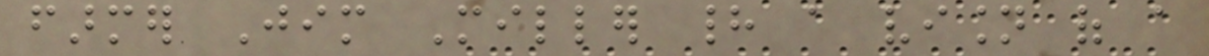farmer Jim Miller had a vision of a
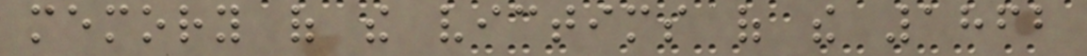memory of the victims of the 1862
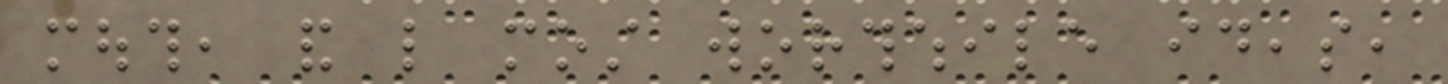mouth, and like most worthwhile ideas,
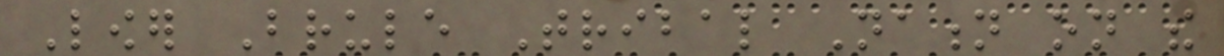Lower Brule Tribal Nation on the
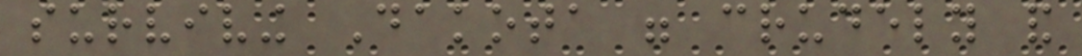surviving Dakota were crudely and
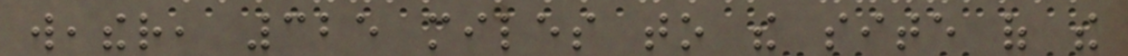weather, 325 miles to the site of the
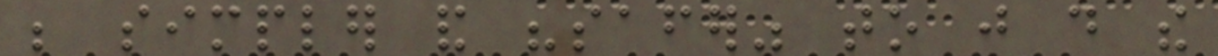be simpler and "safer" to just do the
